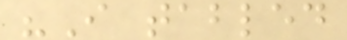"I tabled
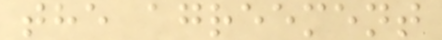the agreement
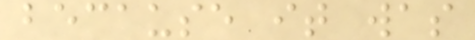because it was
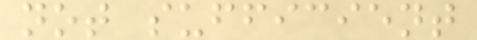not sufficient
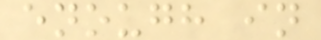enough in
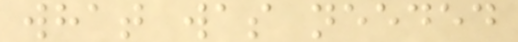what was needed
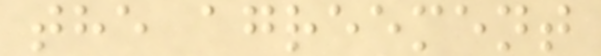the agreement
